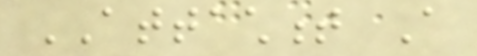ATTACHMENT A
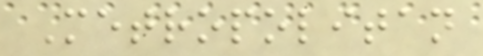Metropolitan
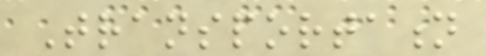Transportation
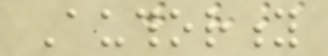Authority
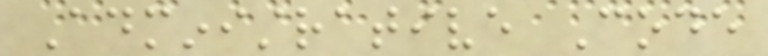Administrative Code
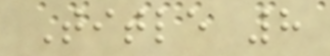Title 8
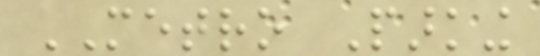METRO Parking
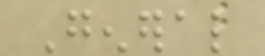General
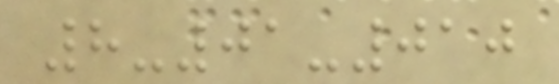8-01-010
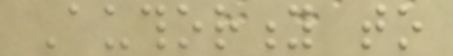Authority to
